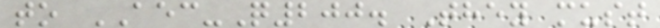to AEC-Q200. They must
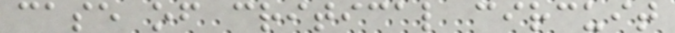case of critical circuit
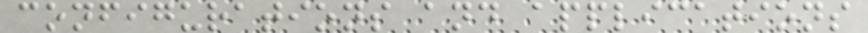configurations and applications
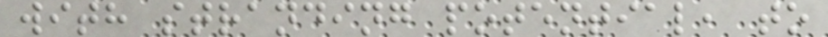with stranding potential, to
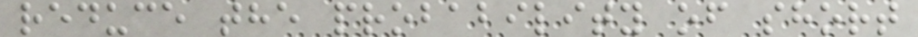reduce the probability of short
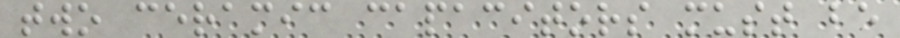two ceramic capacitors must be
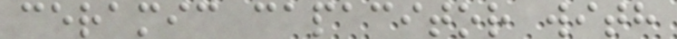ceramic capacitor with
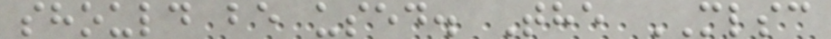should be used. The MLSC
